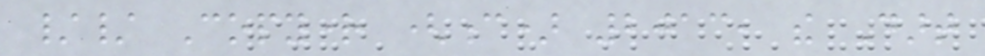// Copyright (c) 2013, the Dart
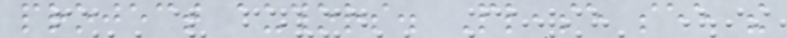project authors. Please see the
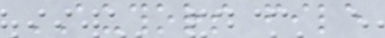AUTHORS file
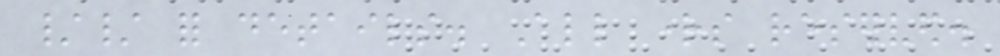// for details. All rights reserved.
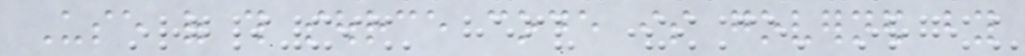Use of this source code is governed by
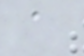a
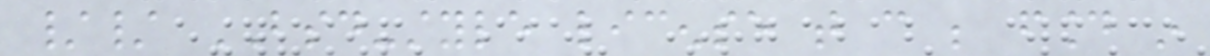// BSD-style license that can be found in
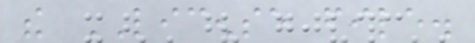the LICENSE file.
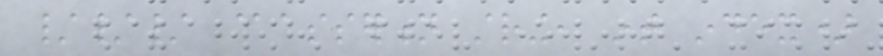/// @assertion string, int index)
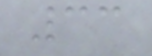33
